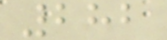282
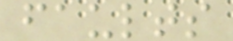faults
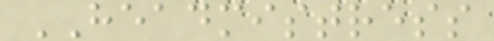HEADMISTRESS
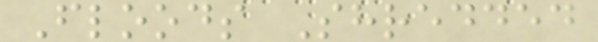Floods Shredded
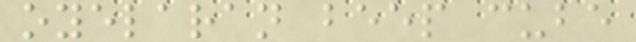oyelaran beep cube
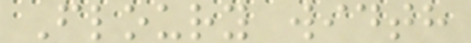Floury width
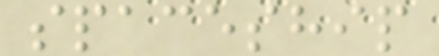spaceship
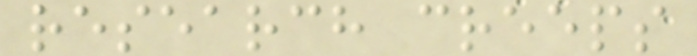research creeps
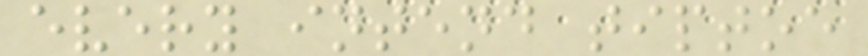every intend tiptoe
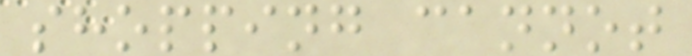shopping cannot
